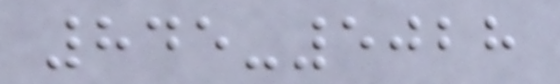845-5028
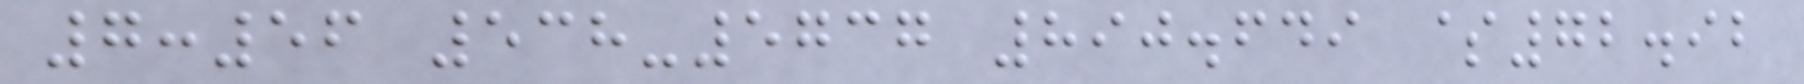7:56 538-5737 890.649 $72.92
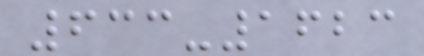633-1623
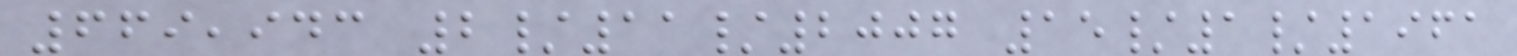669,943 2/11/2007 15/1/1961
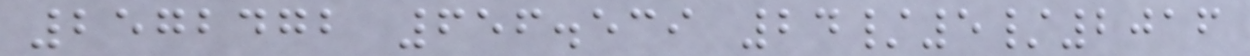2572472 656.539 24/5/2016
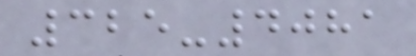325-4081
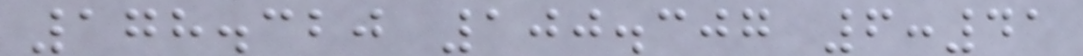178.320 100.307 6:41
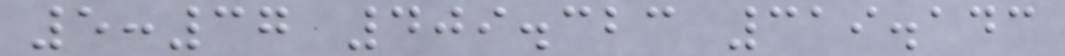5:37 409.323 319.143
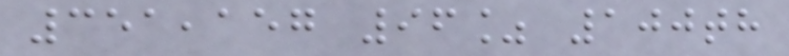351,157 96% 100th
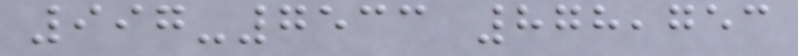997-7533 878,753
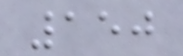150
